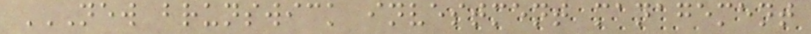NEW BRUNSWICK INVESTMENT MANAGEMENT
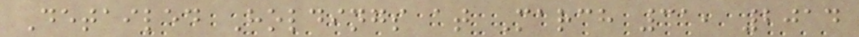Detailed Holdings at March 31, 2014
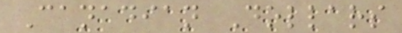Canadian Dollars
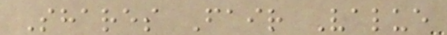Shares Fair Value
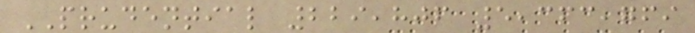PRUDENTIAL 229,806 5,363,769
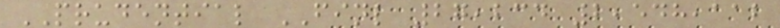PRUDENTIAL FINL 27,234 2,548,112
